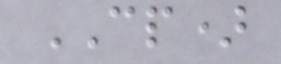CP)
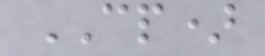CP)
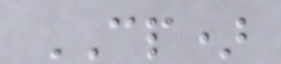CP)
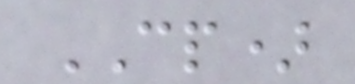CP)
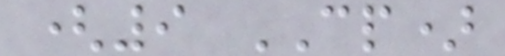(9 CP)
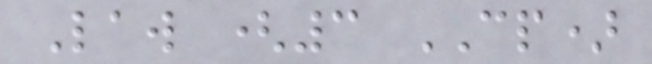Law (3 CP)
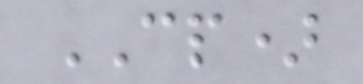CP)
